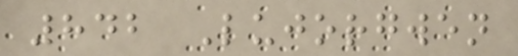842 Lujorgwen
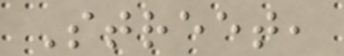Street,
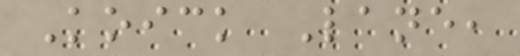Koick Lane,
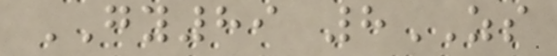GY89 8ZS
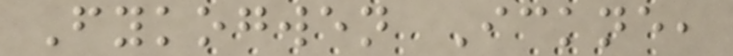Fykogwen Ickne,
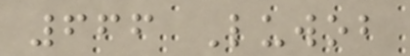666 Luwob
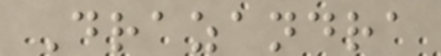Drazandra
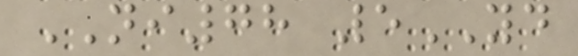NI78 5YD
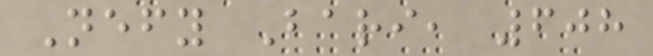Nefy Bari, 608
